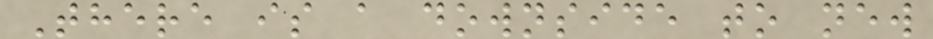There is a downside to new
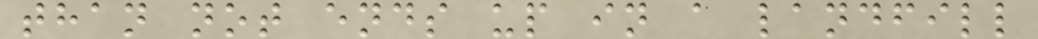than not ends up in a landfill
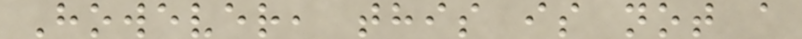However, this is not a
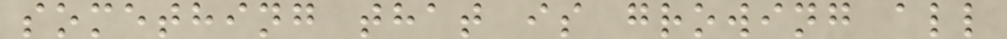something that is growing all
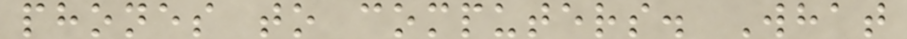phones to computers. What
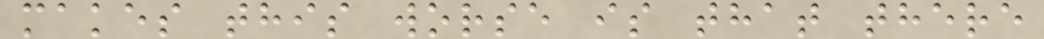makes this worse is that there
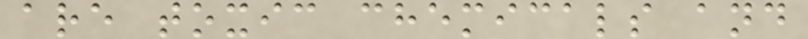are toxic chemicals and
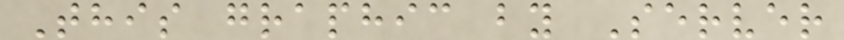This graphic by Server
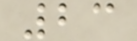23
